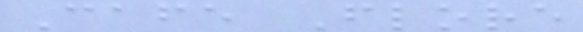Cafe Flore
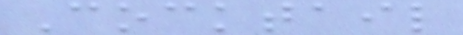Cocktail
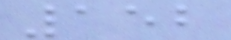152
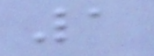1
